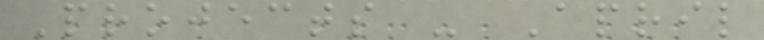Projects - April
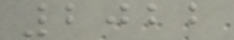2022
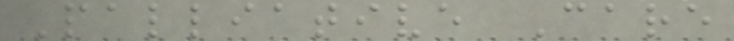Palliative Care
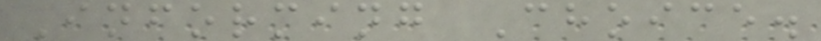Informing Choice.
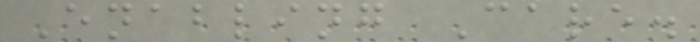Enabling Care.
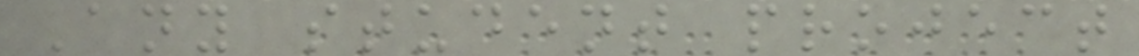Any student project
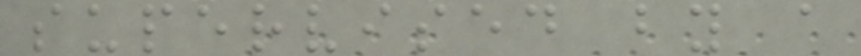supervised by a
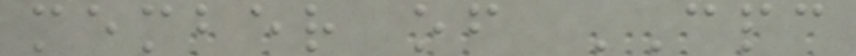member of CPC
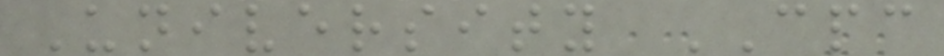University CPC
